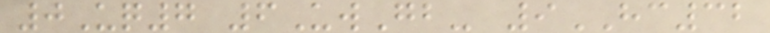0Uq7 6UwGb- 9HC32
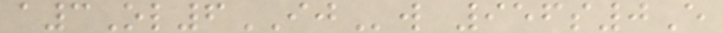a3Ol6IJw 956s0E
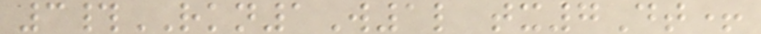3#RKN1W1l tx7Dt+
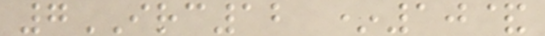7IRC12 *10&
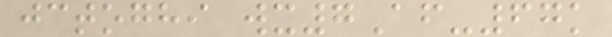jctoghi wx7Af-67k
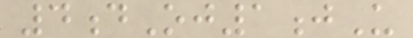4dOj1jU
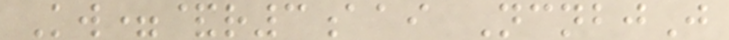Kw=&r3aai NcnbjJ
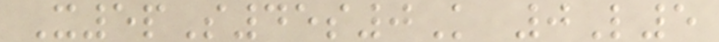X5pS45s0K 0L5
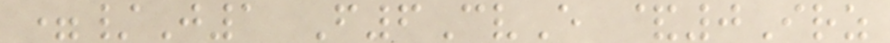=/J1 F6CvE &0Irz
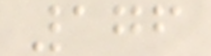176
